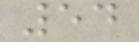54
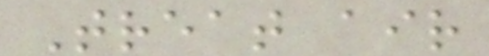Treat air
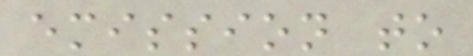emission to
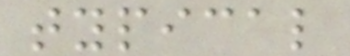typical
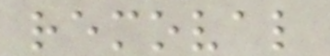removal
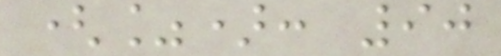(%): 90
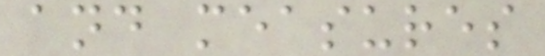and measures
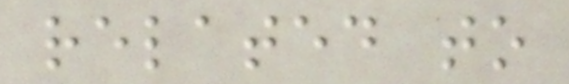related to
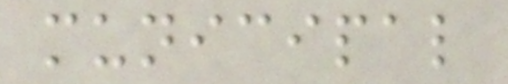municipal
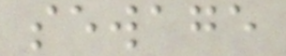sewage
